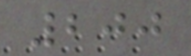200
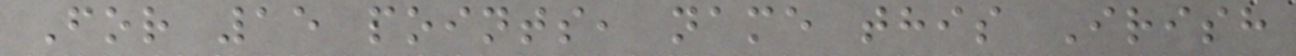For 15 points, name this Irish
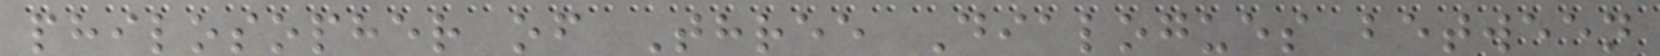philosopher of Three Dialogues between
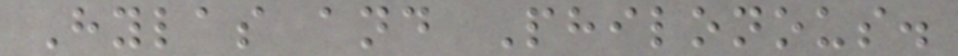Hylas and Philonous.
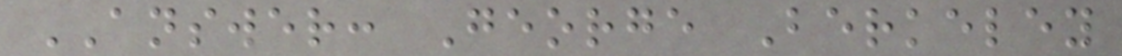ANSWER: George Berkeley
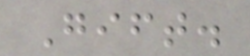Gift.
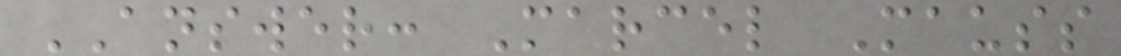ANSWER: Marcel Mauss
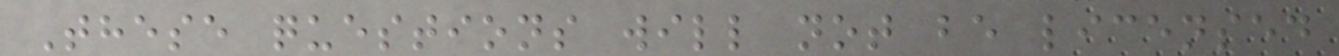These questions will not be licensed
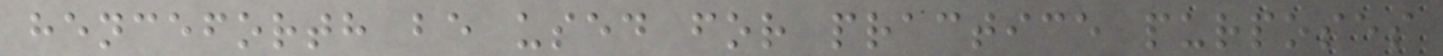henceforth be used for practice purposes
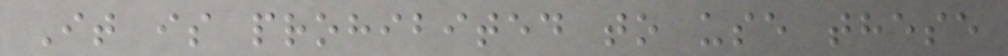It is prohibited to use these
